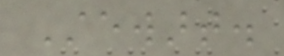Stewart.
